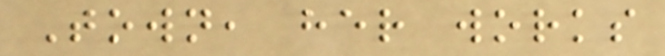Town, her works
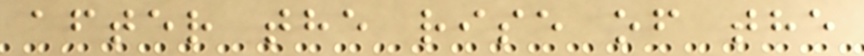after the rise of the
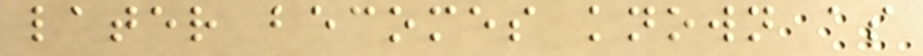later becomes known as
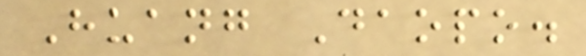Huang Daopo.
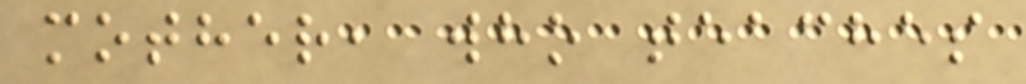mother, who teaches
